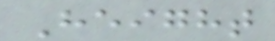Height
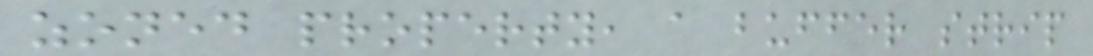zoned property, a buffer strip
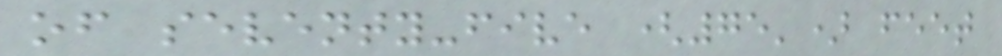of seventy-five (75') feet
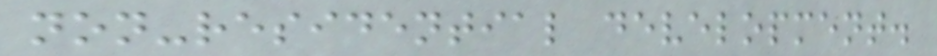non-residential development.
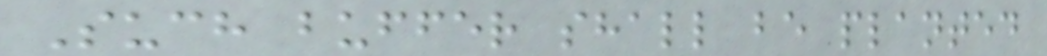Such buffer shall be planted
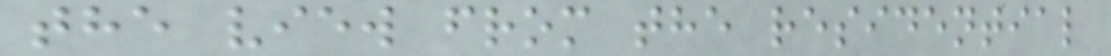the view from the residential
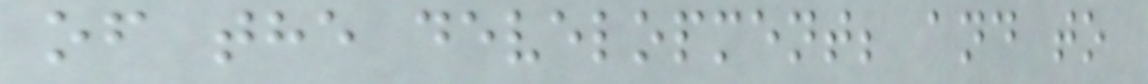of the development; and to
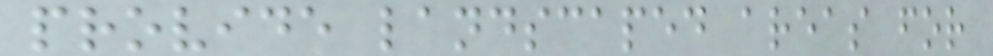provide landscaped areas for
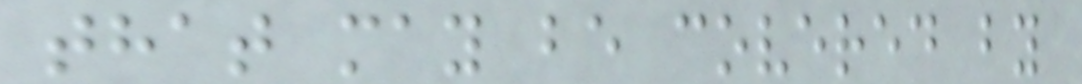that may be covered by
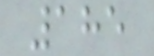185
